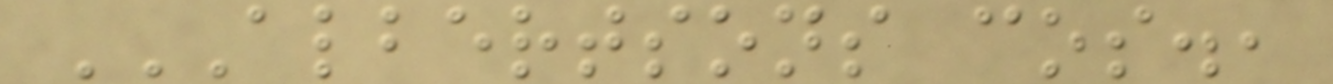ALBERTSONS COS.,
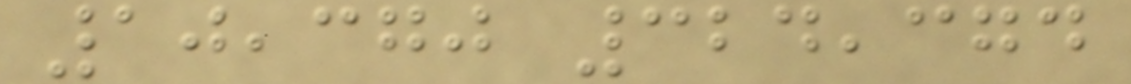10,370 324,374
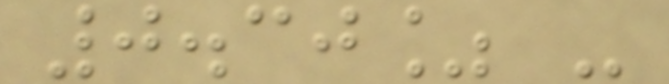0.30% -
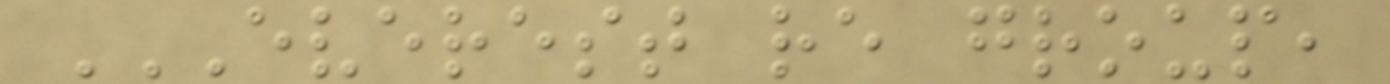EVEREST RE GROUP,
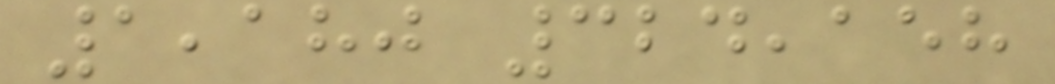1,180 324,158
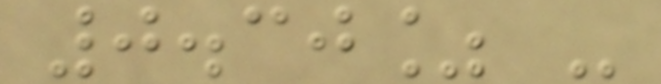0.30% -
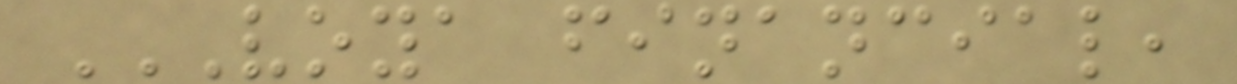VOYA FINANCIAL,
